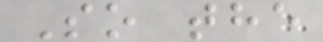So the
